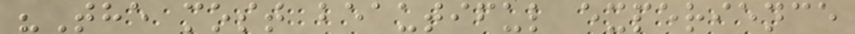"The most beautiful experience
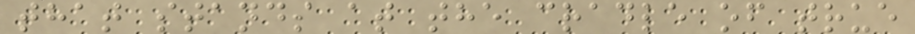that stands at the cradle of true
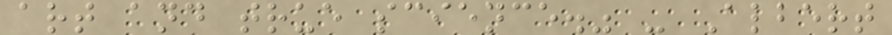art and true science." - Albert
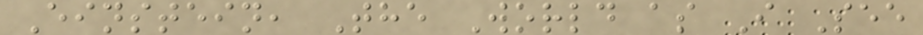Einstein, The World as I See
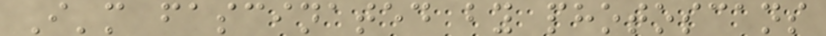I'm fascinated by photoscans
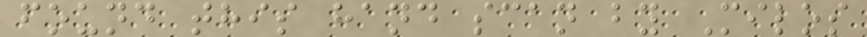found this hand scan by Milos
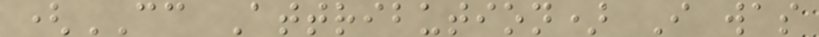(CC Attribution) I was
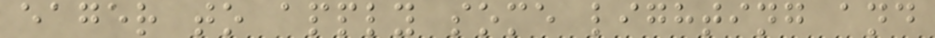eager to apply some lighting and
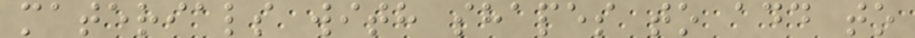materials with shapes to add to
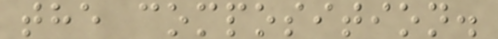the composition.
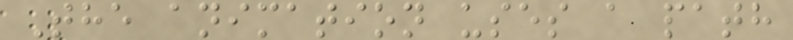The animation uses a path
